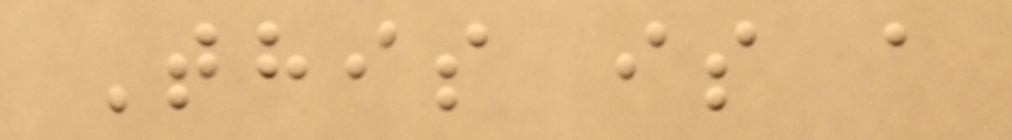This is a
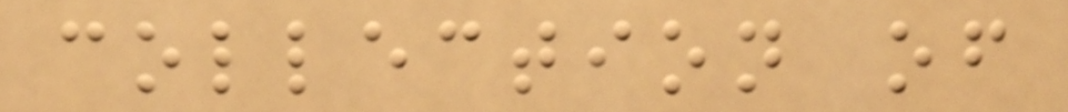collection of
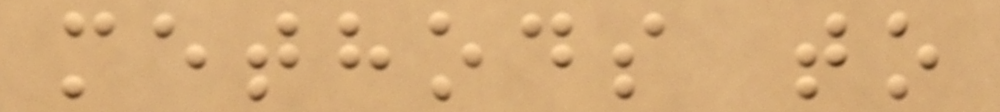methods to
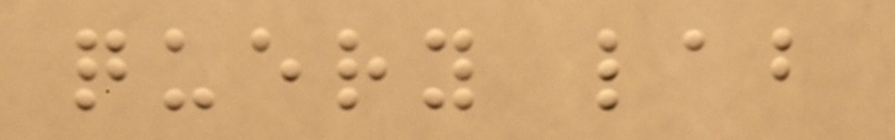query lab
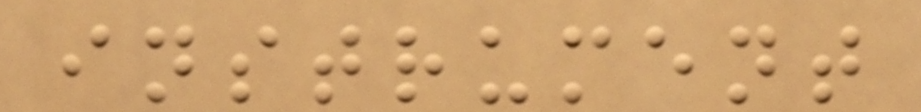instrument
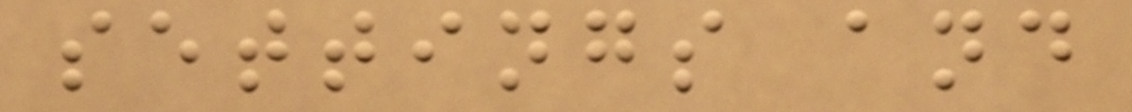settings and
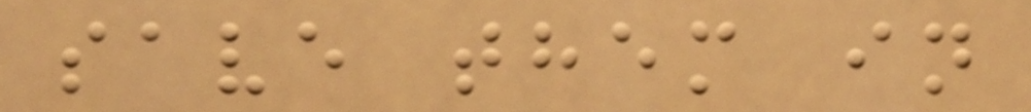save them in
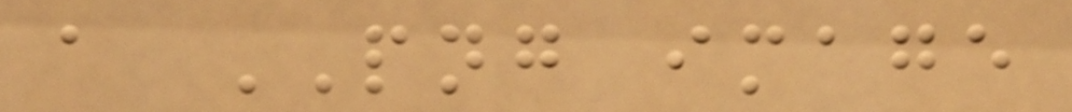a PNG image
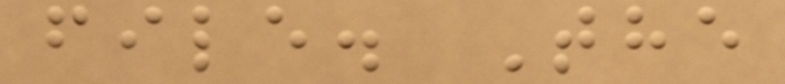file. The
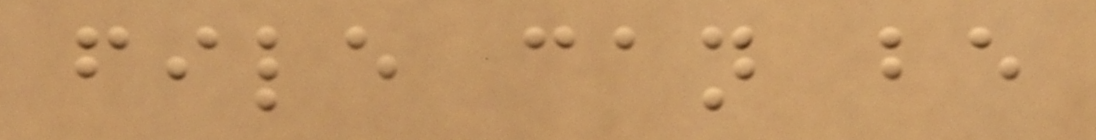file can be
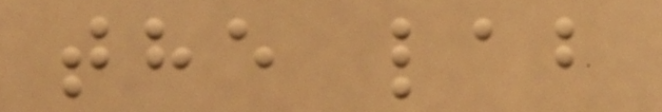the lab
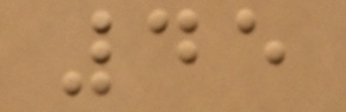45
